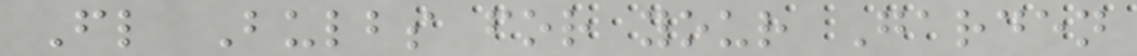Fl Bulbs for your Garden
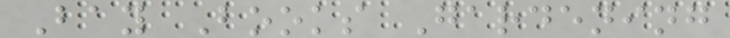Bay Books Gardening
